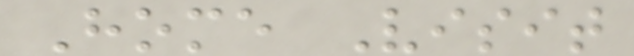Home Visit
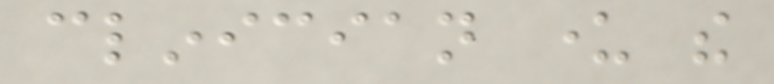clinician under the
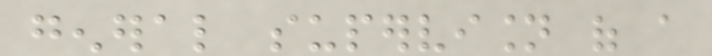general supervision of a
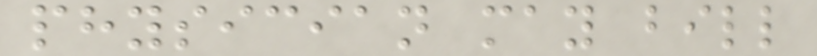physician may bill
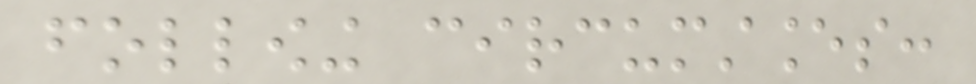following circumstances:
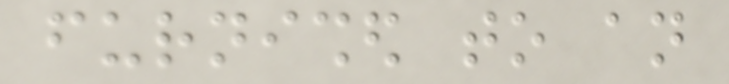furnished to an
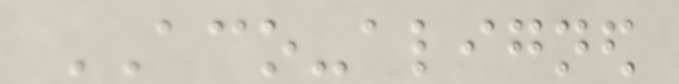ACO-aligned
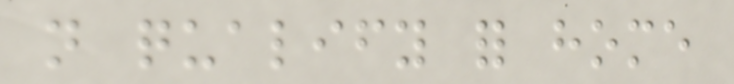not qualify for home
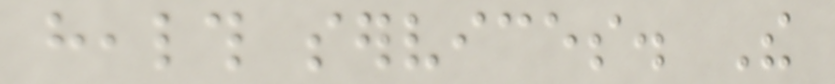health services. The
